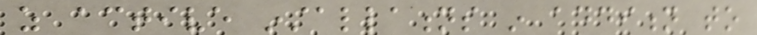as active installations in addition to
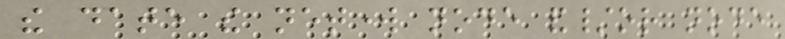the date the network node and/or node
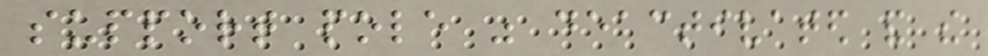support pole was deactivated and the
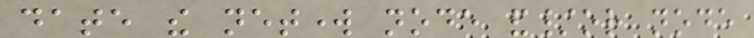date the network node and/or node
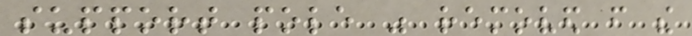support pole was removed from the
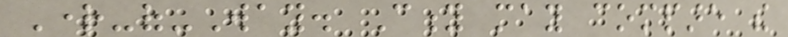Right-of-Way. City may compare the
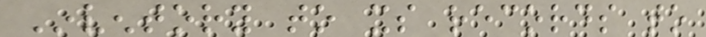Inventory to its records to
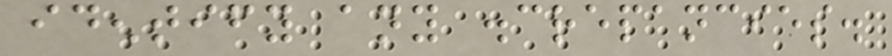identify any discrepancies.
